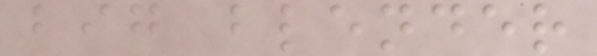big blender
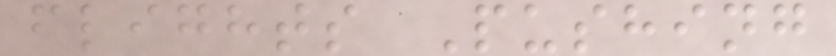flights Pushing
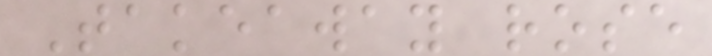Takeaway rose
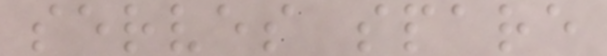serves spare
